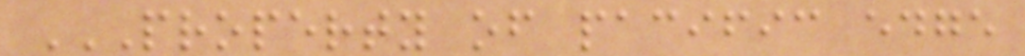PROPERTY OF PACIFIC EDGE
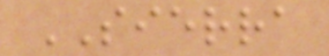SIERRA
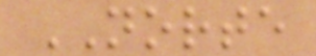NORTE
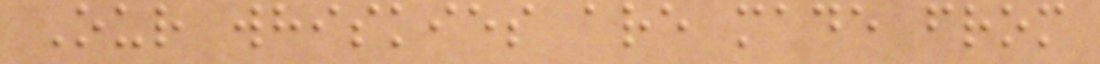Our whiskies are made from
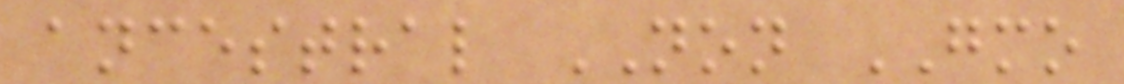ancestral NON GMO
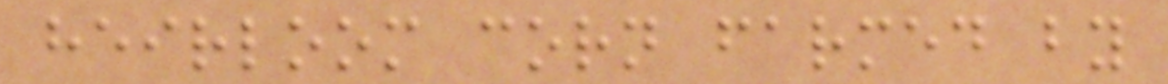heirloom corn farmed by
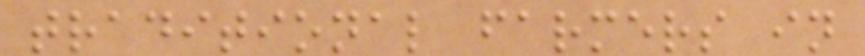traditional farmers in
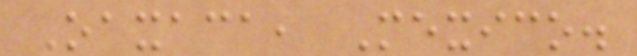Oaxaca, Mexico.
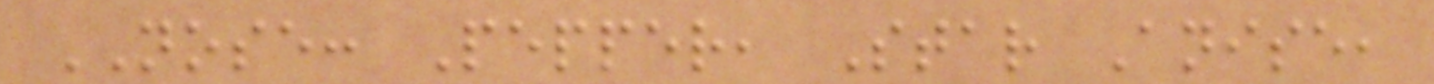NOSE: Pepper, Star Anise,
